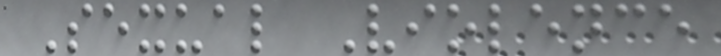Sexual Violence
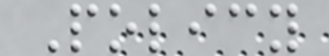Policy
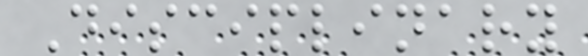Disciplinary
